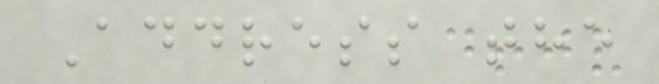Address the
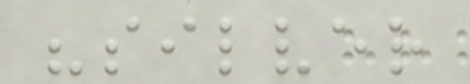"silver
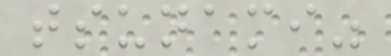tsunami"
